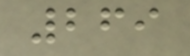269
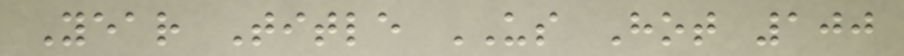Year Title US Hot 100
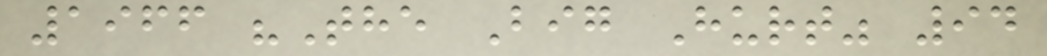1966 "The Big Hurt" 94
